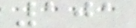101
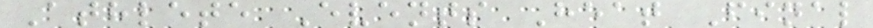Athlete Events Heat Final
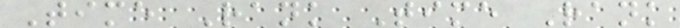Time Rank Time Rank
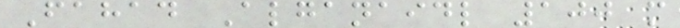Fahad Alganaidl 100 m
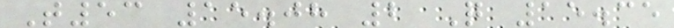T53 15.08 2 Q 15.35
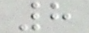8
